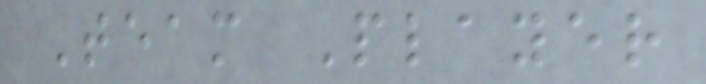Team Player
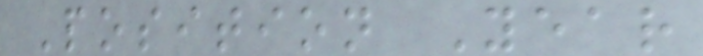Position Year
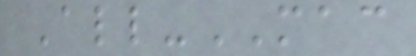All-MAC
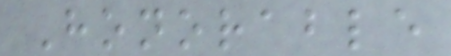Honorable
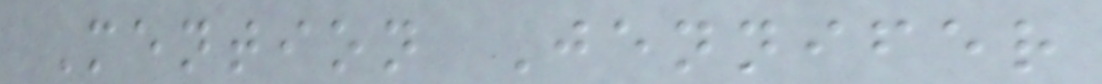Mention Jennifer
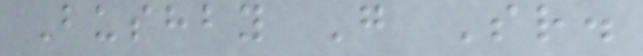Bushby G Sr.
